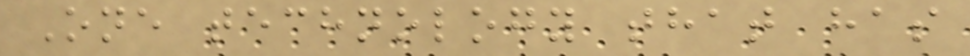One technology that has
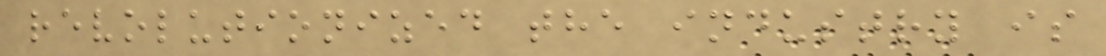revolutionized the industry is
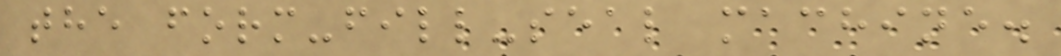the form-fill-seal machine.
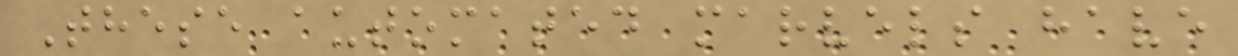These automated marvels have
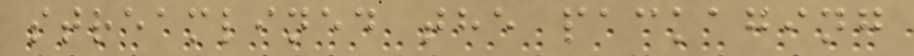streamlined the packaging
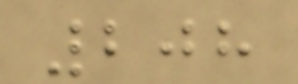208
